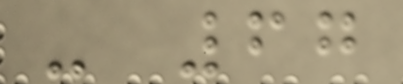- 67
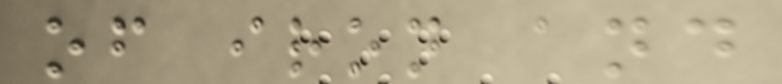of iron and
